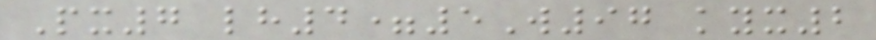Px7 lh4=5W97 kyx2
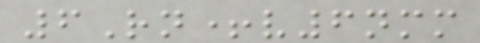6Rn+v6nmm
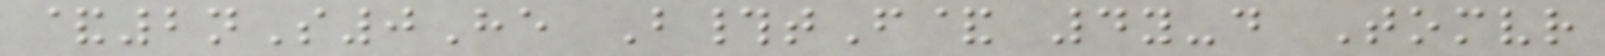&2nS0He B#tF& 4y-d Tomvr
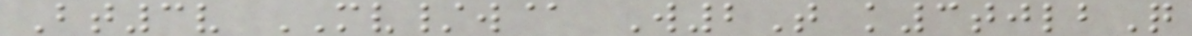Bt3v MV/w@ W2T k3tjlbQ
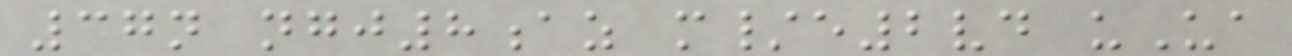37n ngj8az m/e2vd uUa
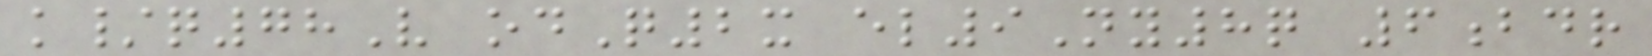k/q78V odQ2x el9Ny8q 6bdr
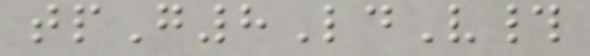tpG8LdV#
